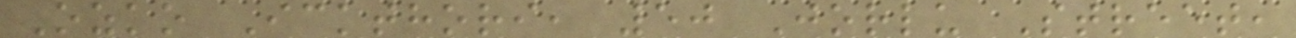Ozko Ickthori, 50 Jorlu Street,
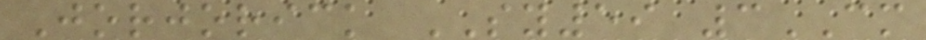Jorjorick SY59 3CM
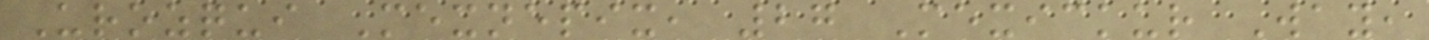Urozqui Mexnepix, 27 Mexickur Way,
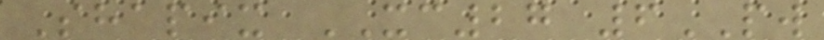Shapix XC27 6PW
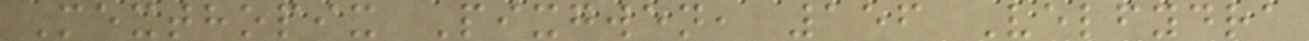Mexthopix Pixgwen, 156 Velfydra
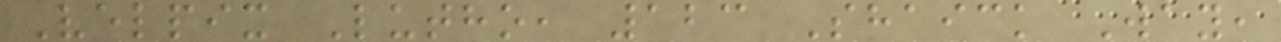Velpix Lutho, 123 Shaick Way,
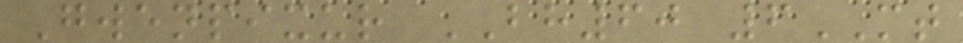Gwenpixur BH60 6MT
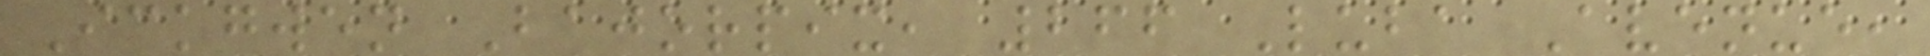Ickgwen Bajorpix, 266 Luba Avenue,
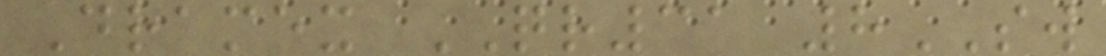Dramex QR31 8SW
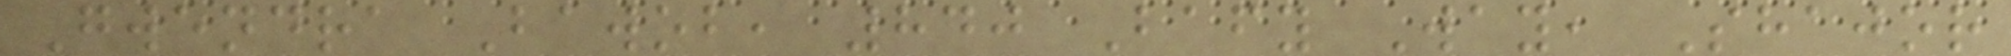Gwendra Bawob, 840 Bafy Way, Shajor
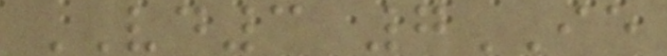VD3 7IE
